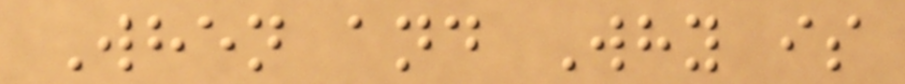When and Why is
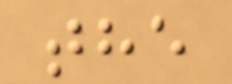the
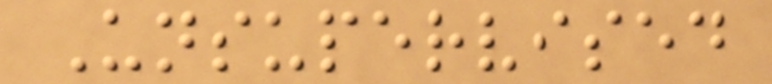Unsupervised
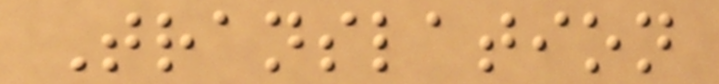Translation
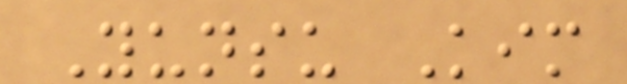Yunsu Kim
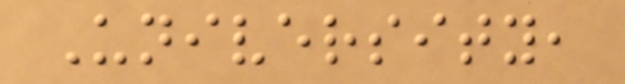University,
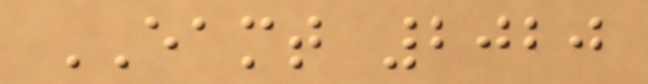EAMT 2020
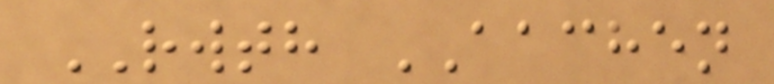RWTH AACHEN
